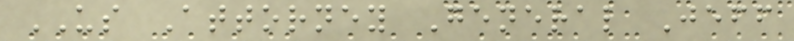US Attorney General Jeff
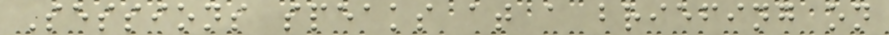Sessions speaks at a briefing on
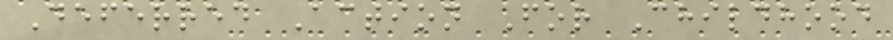Deferred Action For Childhood
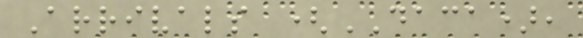Arrivals (DACA),
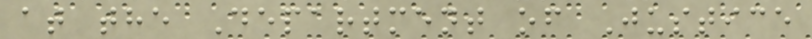at the Department of Justice
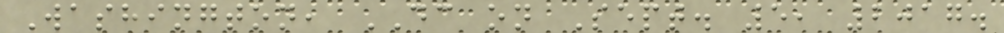Washington, DC on Sept. 5, 2017.
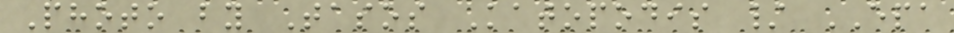Photo by Tasos Katopodis / EPA
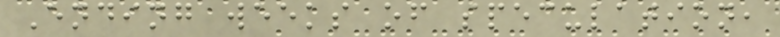Ending weeks of speculation,
